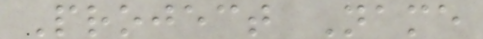Project Name
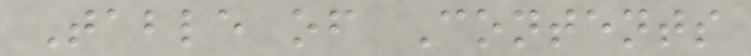Table of Contents
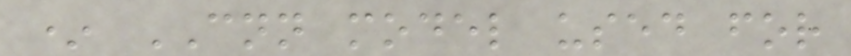* CNN model used for
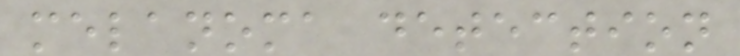melanoma detection
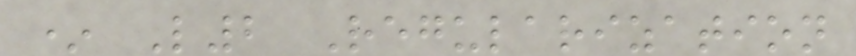* L2 Regularization
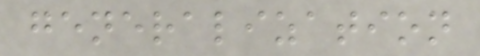generalization
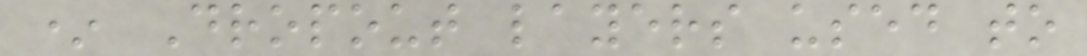* Dropout layers used to
